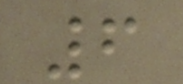6
